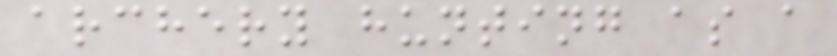archery hunting as a
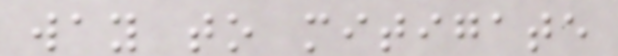way to mitigate
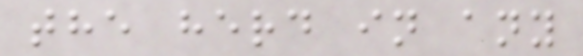the herd in any
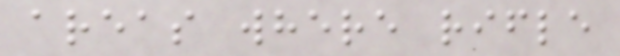areas where rifle
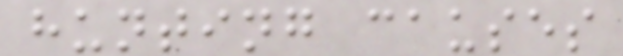hunting causes
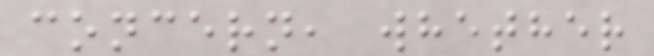concern, whether
